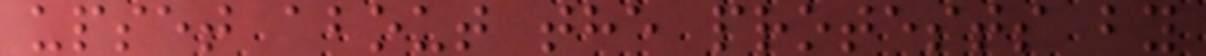upset about the protests by
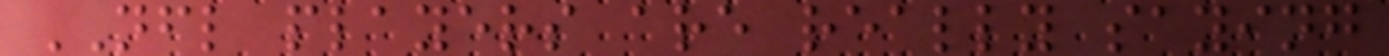NFL players are really saying
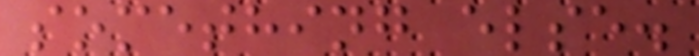something else.
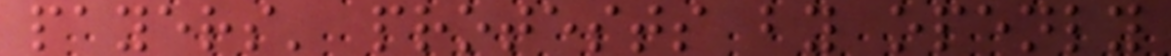payers' protests by openly
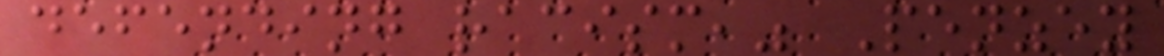defending racism," Penzey
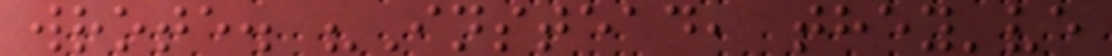wrote. "Instead, they've
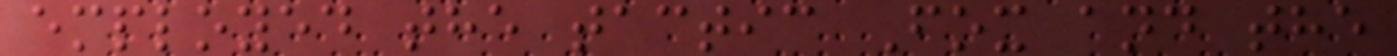employed the tactic Fox and the
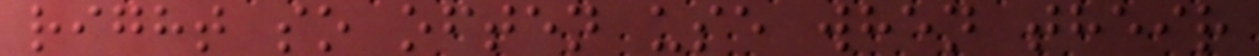right so often use when their
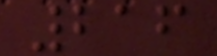216
